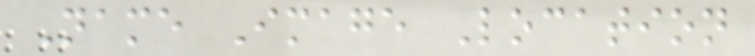Name Image Location
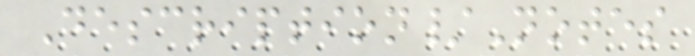Description/Notes
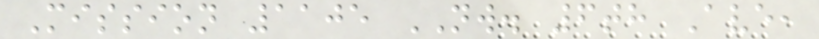Mission 1105 NW. 6th Ave,
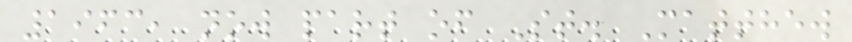1963, now part of St. Matthew
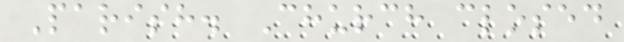Parish. Church closed
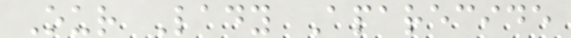Our Lady Aparecide
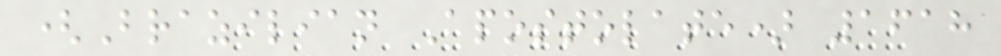(Brazilian Apostolate) 1618
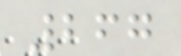267
